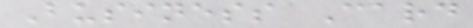Business Card
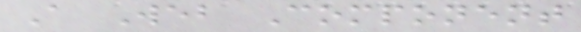A Web Component
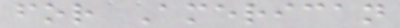for American
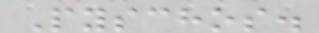Pyschos.
